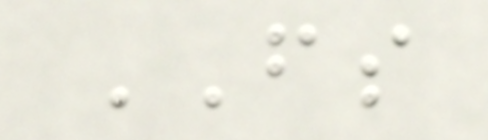FS
